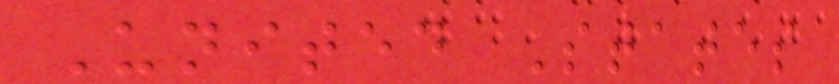United States
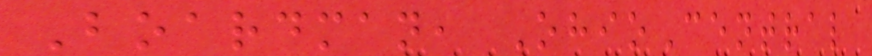Boardman, OhioCentral
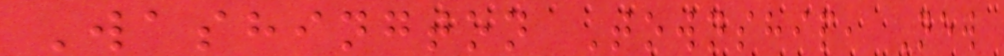Washington Township, New
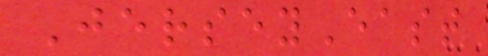JerseyEast
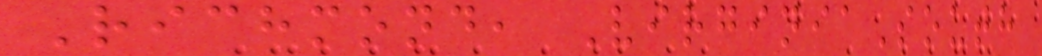Richmond, VirginiaSouth
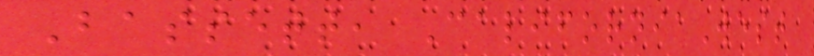Bassett, CaliforniaWest
